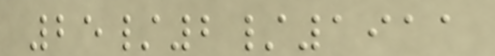25/2/1911
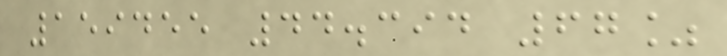159455 44.394 67%
